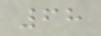68
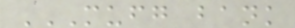MUFG BANK
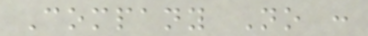Company No :
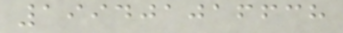199401016638
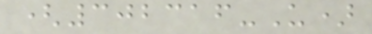(302316-U)
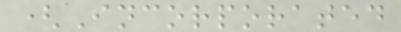(Incorporated
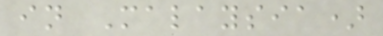in Malaysia)
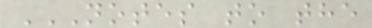NOTES TO THE
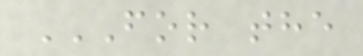FOR THE
